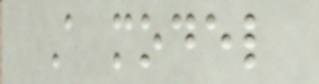A model
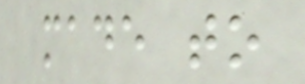made to
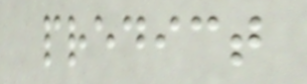predict
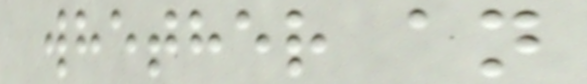whether an
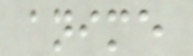anime
